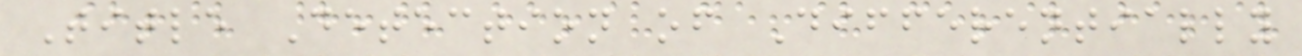Title Detection of Differentially
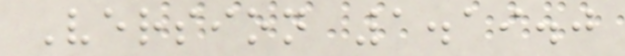Version 1.19.0
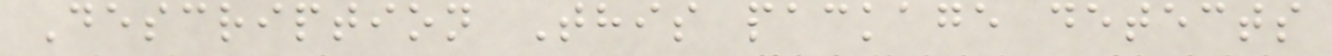Description This package detects
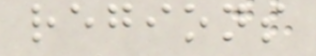regions
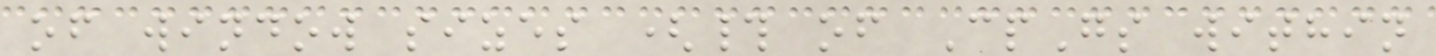of window sizes (# of CpGs within
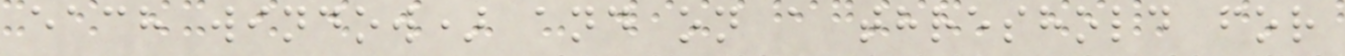each window) and on a threshold for
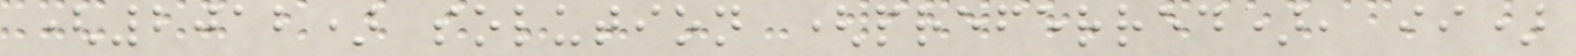(2012) solution (preferred), ii)
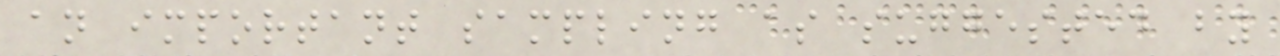an important sampling as suggested by
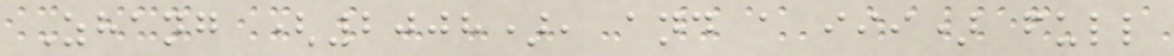Zhang (2008), and a iii) full
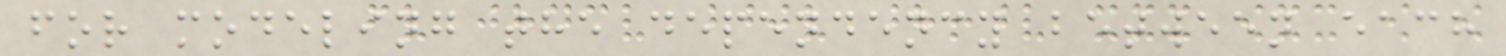for modeling the dependency between each
